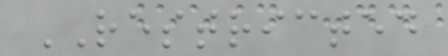RESTRICTED
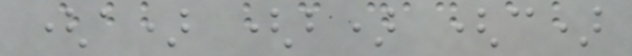(a) (b) (c)
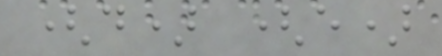(d) (e)
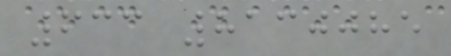633 8130085
